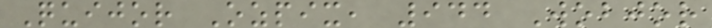Quijor Ozpix, 944 Wobjor
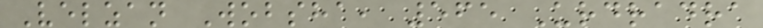Velzan Wobsha, 565 Urdradra
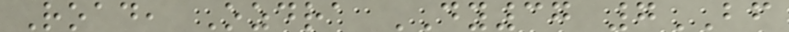Road, Ozdra DY37 7BF
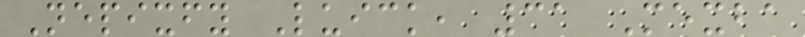Nepixfy Luick, 31 Mexba
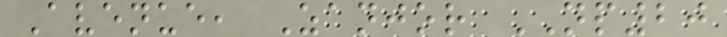Avenue, Zanjor NP20
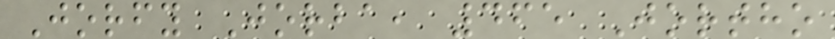Jorfy Jorba, 465 Jortho
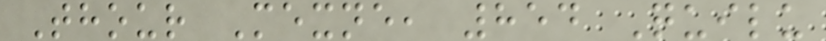Thour Mexne, 854 Quilu
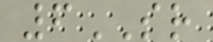6SR
